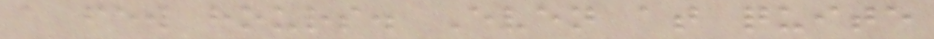a few hours. Even at quite
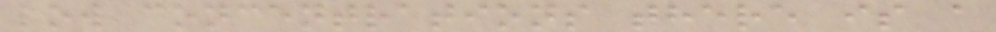low concentrations there is a
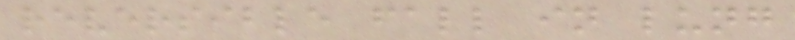reversible fall in lung
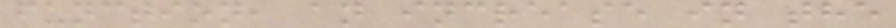function, an increase in the
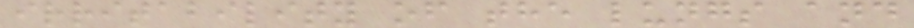irritability of the lungs and
